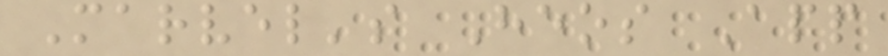Marvel's Heos App
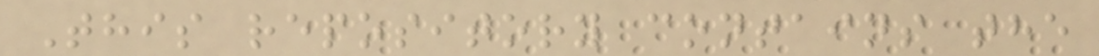This repository contains the
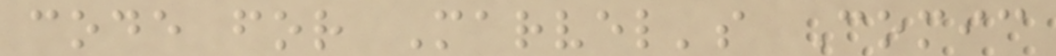code for Marvel's Comic
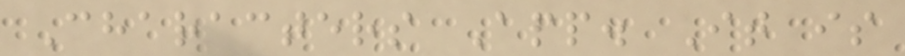Characters App. It is
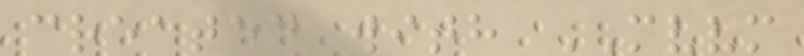created with MVVM
